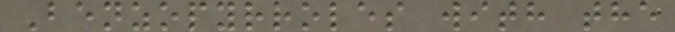Benzopyrroles with the
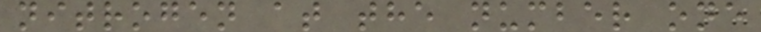nitrogen at the number one
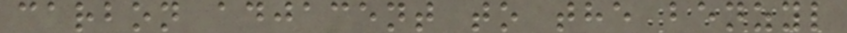carbon adjacent to the benzyl
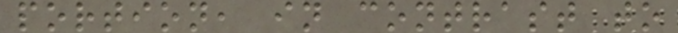portion, in contrast to
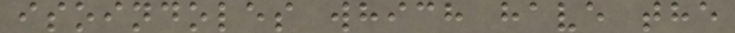isoindoles which have the
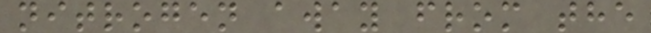nitrogen away from the
